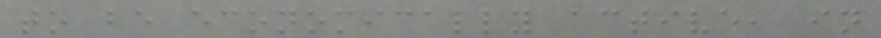to be economically active, in
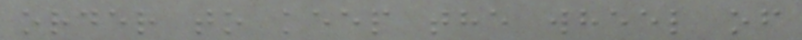order to keep the wheel of
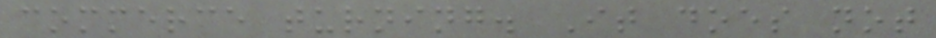commerce turning. It does not
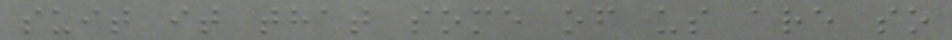suit it that some of us are so
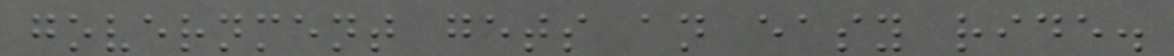government gets an easy ride.
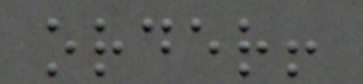order!
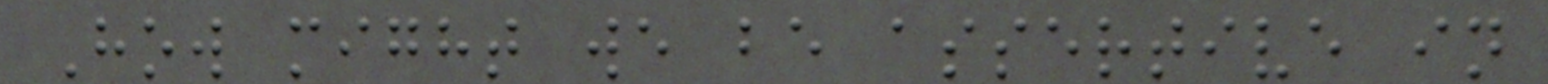How might we be assertive in
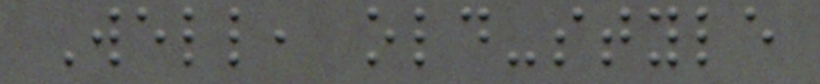Well, old-style
